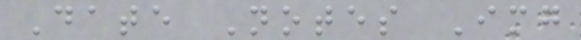Date Notes Img
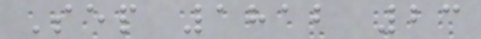Sep 1812 23
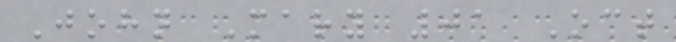John Mary 01 Oct
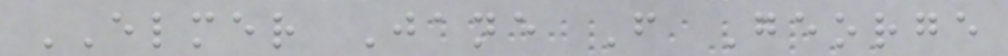ELMER Jane F George
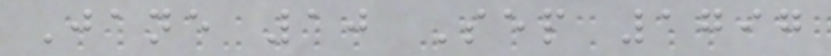Jane 10 Sep 1797
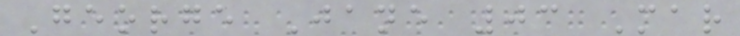George Jane 03 Mar
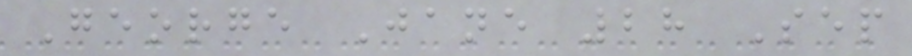George Jane 28 Sep
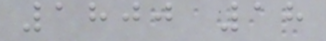1800 18
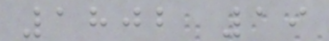1802 19
